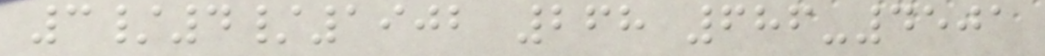3/4/1902 268 686-4501
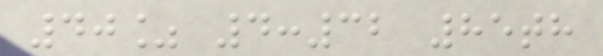40% 4:32 85th
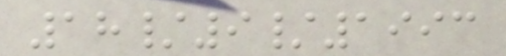18/9/1993
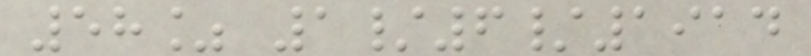58% 1/6/1914
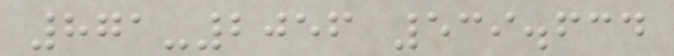871-2056 539.634
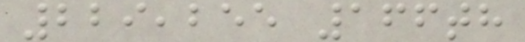229,255 166th
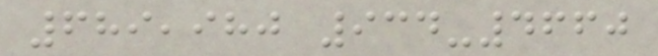689,980 934-4660
